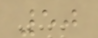50
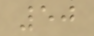50
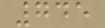745
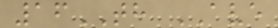16TH AVE
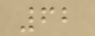62
